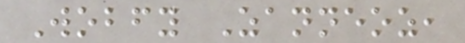Wobfy Zanneoz,
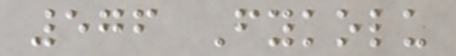576 Fykolu
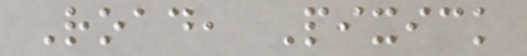Road, Pixick
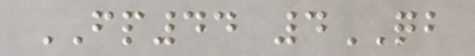FP44 4QB
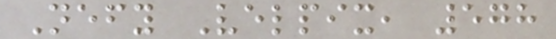Nefy Velpix, 578
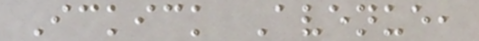Ickick Avenue,
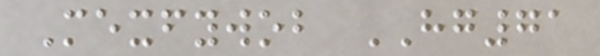Mexfywob HG71
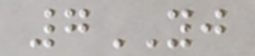7YJ
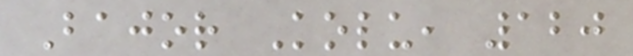Bajor Kolu, 120
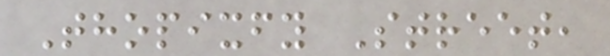Thopixfy Street,
